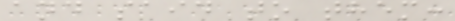and said to them:
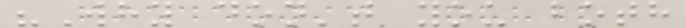"Why don't you both
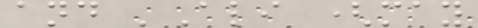and 'Ali (may
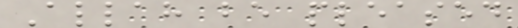Allah be pleased
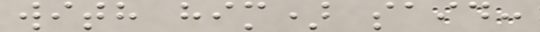with him) said:
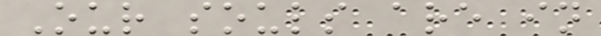Our souls are in
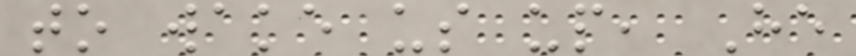to wake us up, He
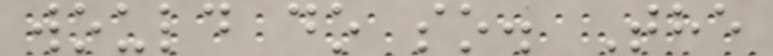would do so. The
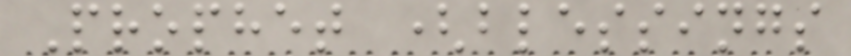Prophet (blessings
